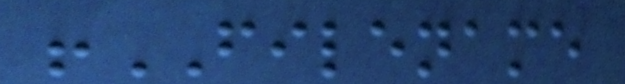!FILENAME
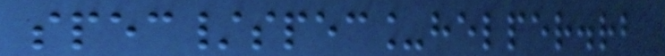spec/spec_helper.rb
